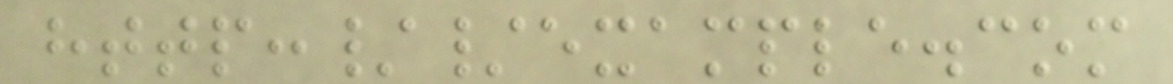http://example.com
